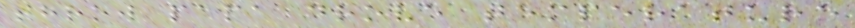throw papa drove temperature
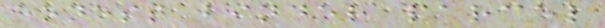honest binder parcel
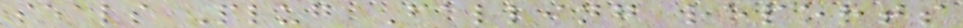seals Plug Falling reports
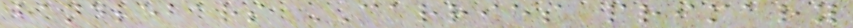handlebars CARRIES primary
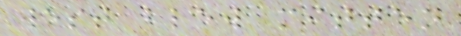west blew mitten
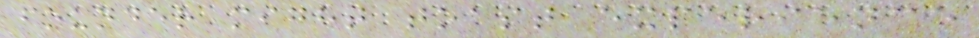founder might toast experience
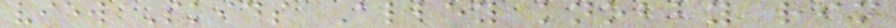view Skids Alley knobby rim
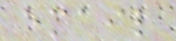email
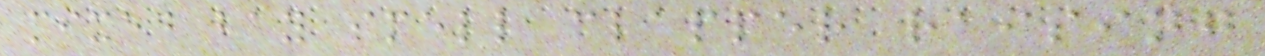mixed bay smell clapper raising
